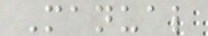Manual
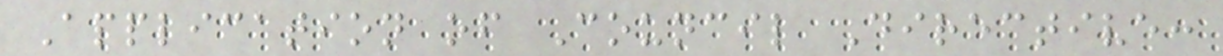Application of Council Directive:
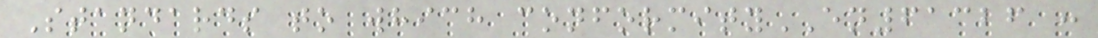Standards to which conformityEN61326 :
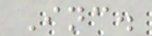Inc.
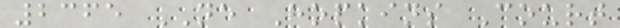2365 NE Hopkins Court
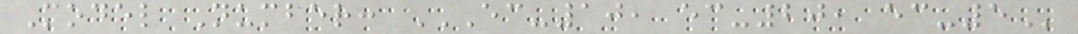Model Number: EC-10, EC-20, EC-5
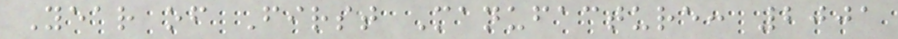Year of First Manufacture: 2001
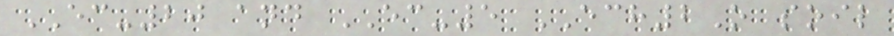EC-20 and EC-5 ECH2O soil
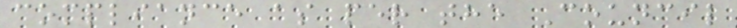compliance as per the Council
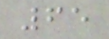65
